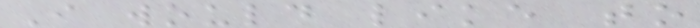I would like to
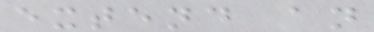extend an
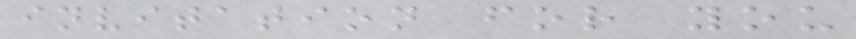invitation for you
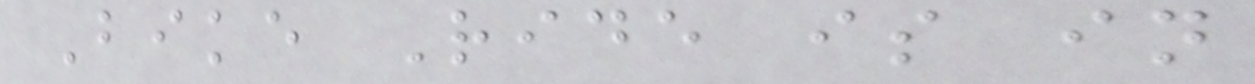Bike Ride is in
